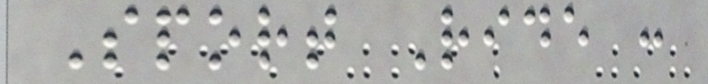Sport Ride :
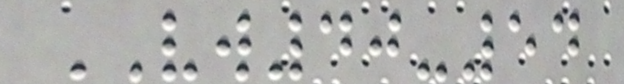VW40-54
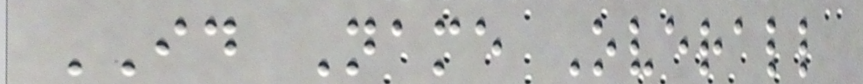ID Name Overall
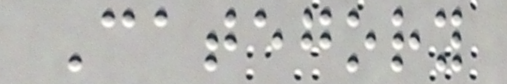Category
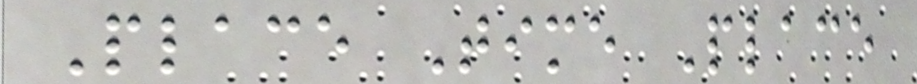Place Time Place
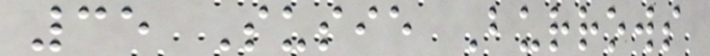35 Susie Burrows
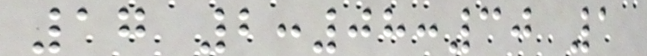17 2:08:30 1
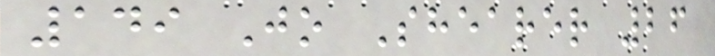149 Jo Shearer 26
